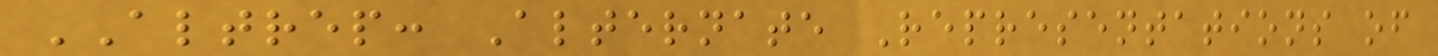ALTREP: Alternate Representations of
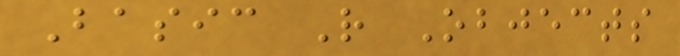Basic R Objects
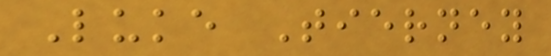Luke Tierney
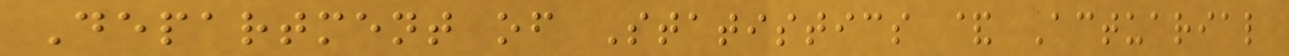Department of Statistics & Actuarial
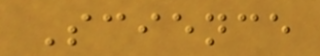Science
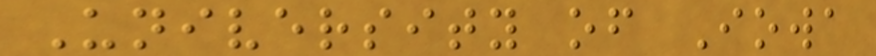University of Iowa
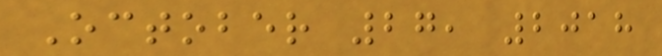October 27, 2018
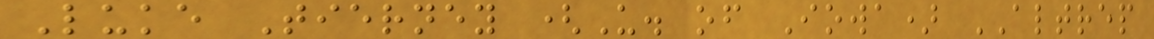Luke Tierney (U. of Iowa) ALTREP
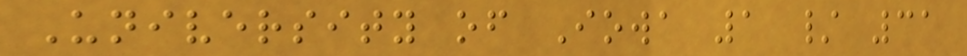University of Iowa 1 / 31
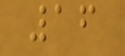16
